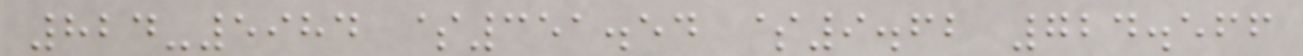824-5984 $351.54 $9.62 724.566
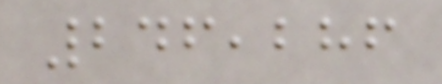246,286
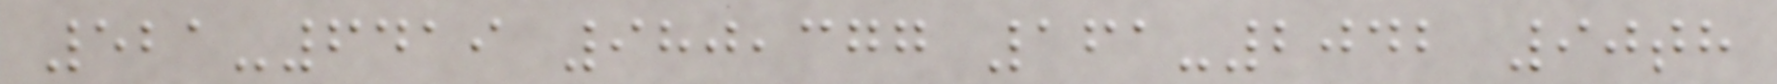521-6419 980,377 161-2042 90th
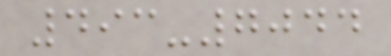493-7044
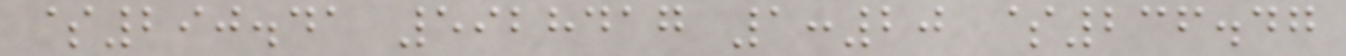$290.41 5928417 1:20 $236.47
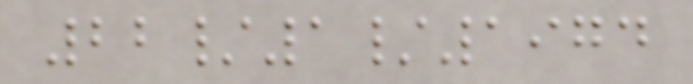22/1/1974
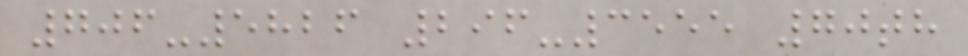706-5826 296-3555 70th
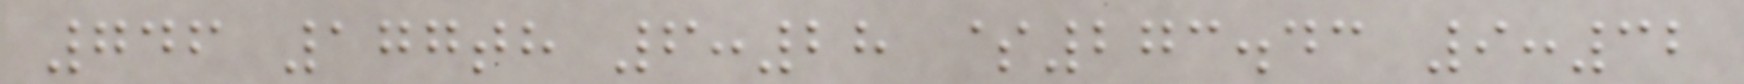746 177th 6:28 $273.43 9:32
